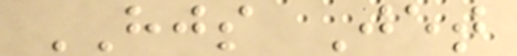HJS Jet
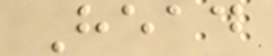Head
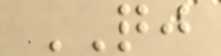QJ
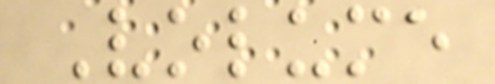Volume
